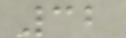32
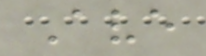Ave
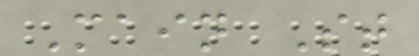Main St
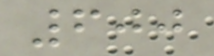600
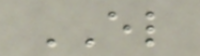EL
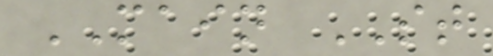MAIN ST
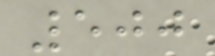500
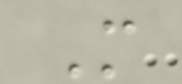M
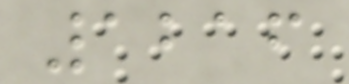1216
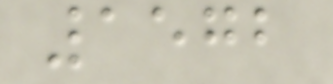1572
